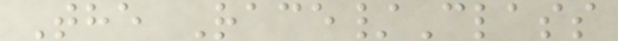The Race/Class
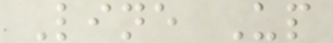Line Up
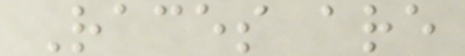Races are
